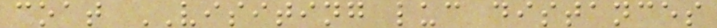coat VISITING luc distances
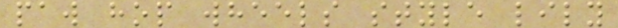paw hop wheels style lily
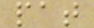pat
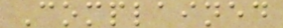Complained
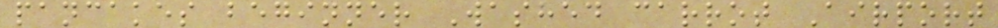pancakes beginner Washed carrot Airport
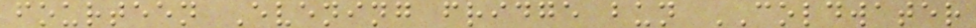fourteen Evening fridge bun COLDWATER
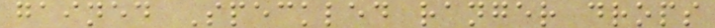gained Speckled ranger drops
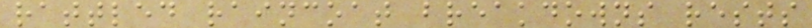rattled raincoat breakdowns rests
